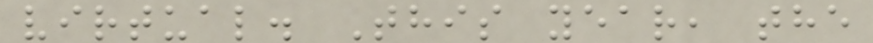virtual. This year, the
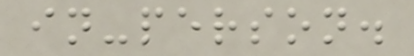in-person.
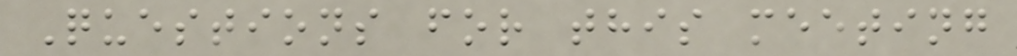Questions for this meeting
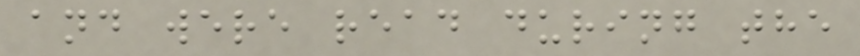and were read during the
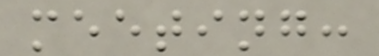meeting:
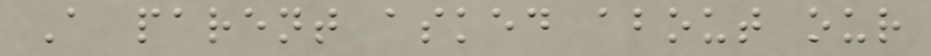A parent asked about our
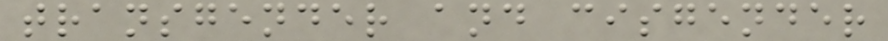transgender and cisgender
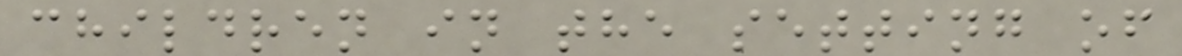children in the setting of
